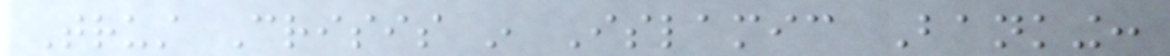Trust Crisis in Islamic Banking:
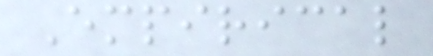Empirical
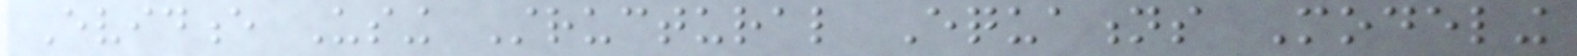Evidence Using Structural Equations Modeling
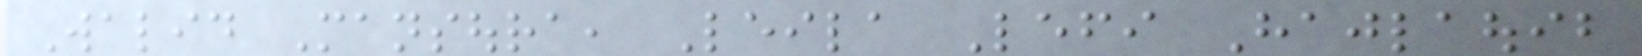Walid Mansoura, Leila Lefi Hajlaouib
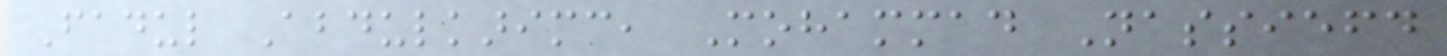Fadul Abdulkarimc, Mohammad Nassiefd
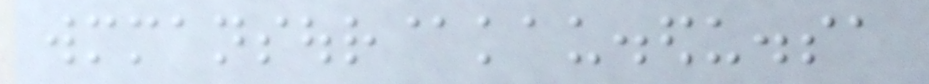wmmansour@kau.edu.sa
